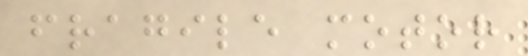fragile motor
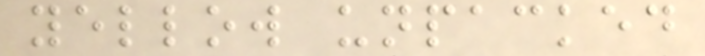yellow unpacked
